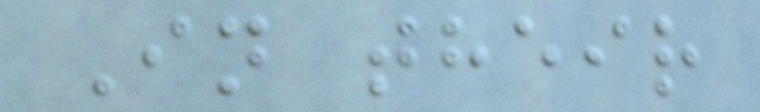In their
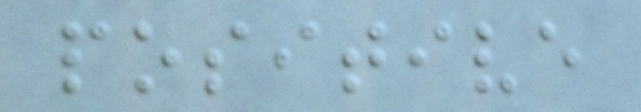positive
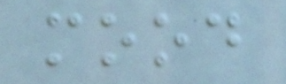mood
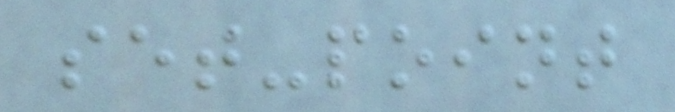set-point
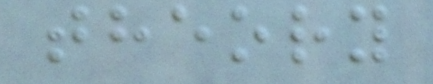theory
